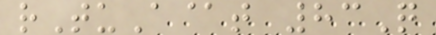rTuA@t 83Q
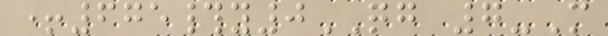+675#y0QG 7-M
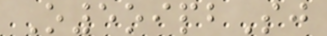O5oipbSj
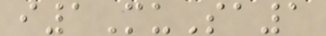i1MuSa1
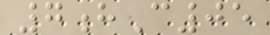7hC05
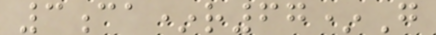3ca*r67*G
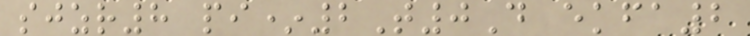sjzr8 pi*2T0D ekfa2
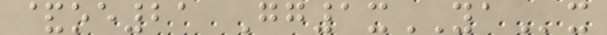&oe21 Gg1xYAx
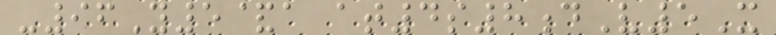-96Y5&a at4s8dV5X
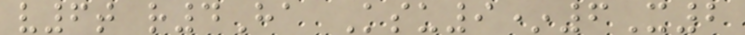v6t r4Ha Ksu9*6X2
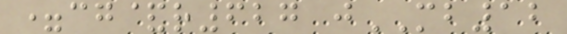=cg&r627 jMB12
